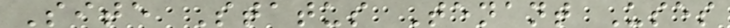Site Status Tenant Uses
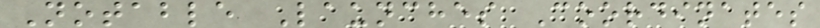Notable Launches Coordinates
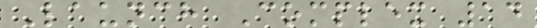Launch Complex 14
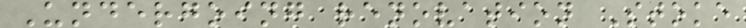Undergoing renovation Stoke
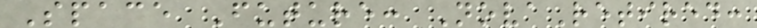Space Future: NovaRetired:
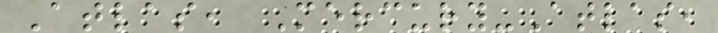Atlas, Mercury-Atlas,
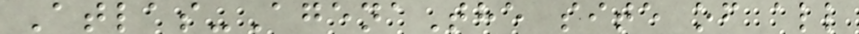Atlas-AgenaThe site of all
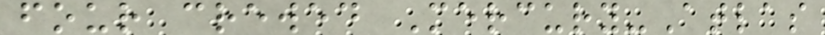four crewed Mercury-Atlas
